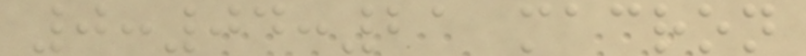0:04:21 macron
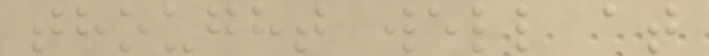thought well at
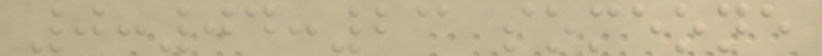0:04:23 someone
